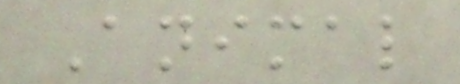Animal
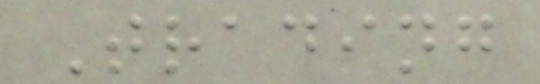Trading
